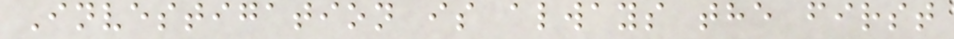Investigation is always the first
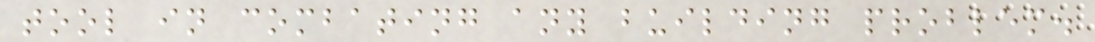tool in combating any building problem.
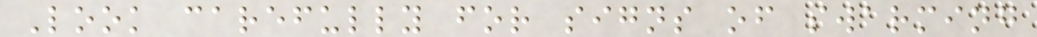Look carefully for signs of swarming
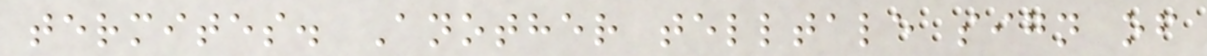termites. Another telltale sign of
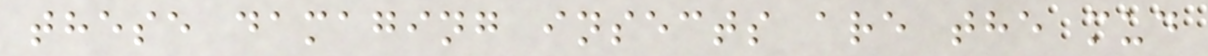these damaging insects are the mud
